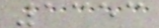1353
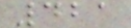421
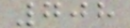708
